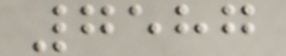7587
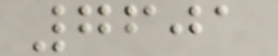7601
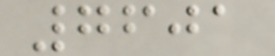7601
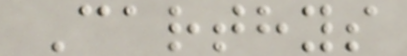Carthys
